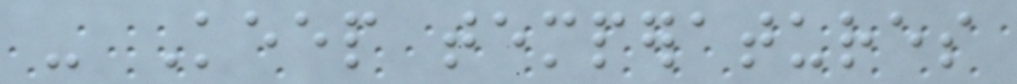- Keep temperatures
